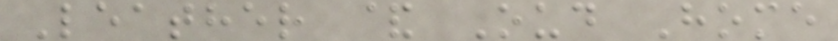Leather & Oud Home
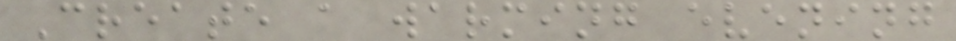Create a warming evening
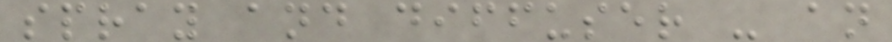spray and diffuser - an
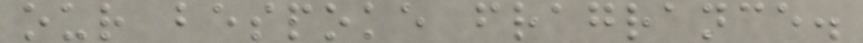our bespoke fragrance.
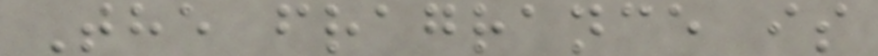The fragrance is
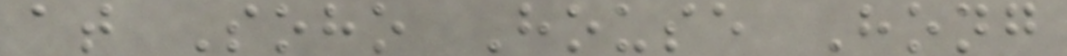at Soho House Hong
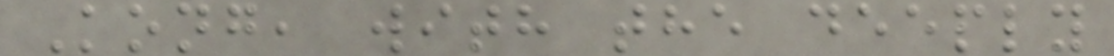Kong, with the deeply
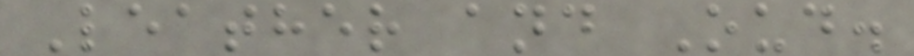Leather and Oud.
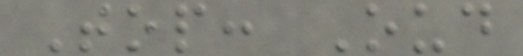Top: Oud
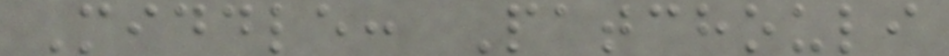Middle: Patchouli
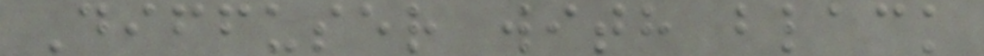Diffuser with black
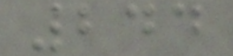244
